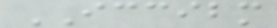ICCIBM
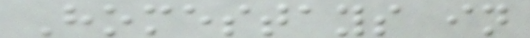Homestays in
